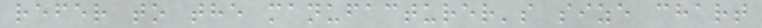refer to the manufacturer's size chart
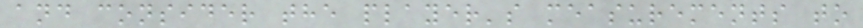and consider the player's measurements to
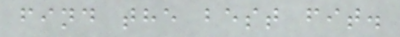find the best fit.
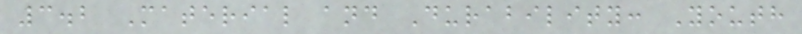3.2 Material and Durability: Youth
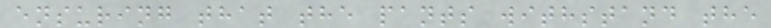ensuring that the pants withstand the
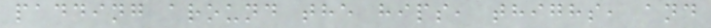padding around the hips, thighs, and
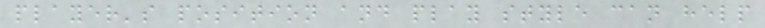player's position and play style can help
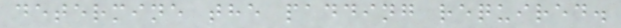determine the padding required.
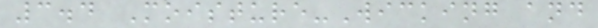3.4 Moisture-Wicking and
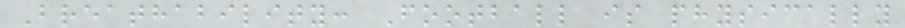Breathability: Football is physically
